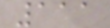111
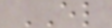EL
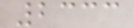2333
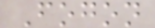Fogon
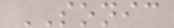SONIC
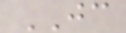JC
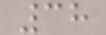38
